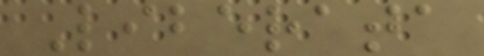Liberata
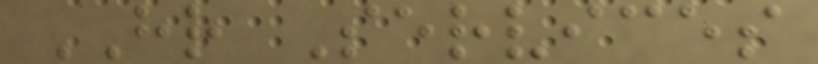HR Services
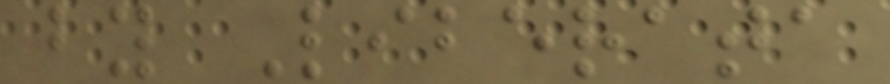by Liberata
